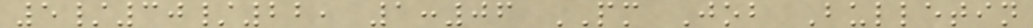5/30/22, 1:06 PM Job Bulletin
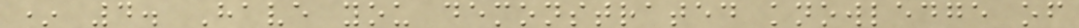* 4. Have you demonstrated knowledge of
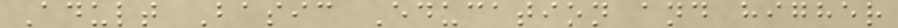Adult Basic Education and higher
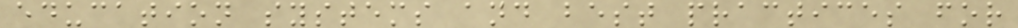education systems and best practices for
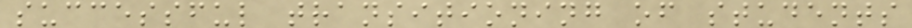successful transitioning of students
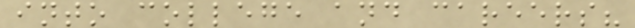into college and careers?
